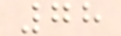78
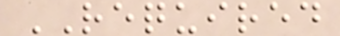REQUIRED
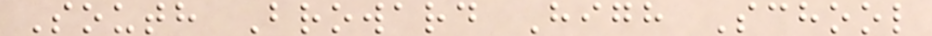South Broward High School
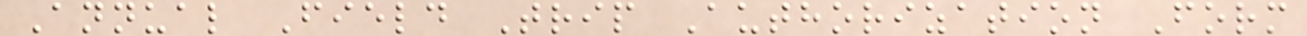Annual Field Trip Authorization Form
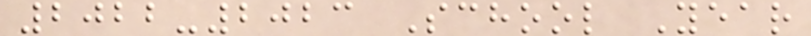2022-2023 School Year
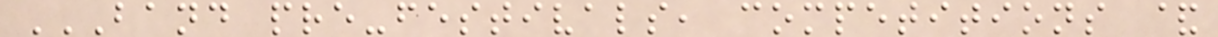BAND PRE-FESTIVALS, COMPETITIONS &
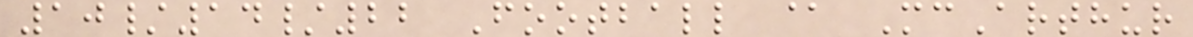10/14/22 Football @ McArthur
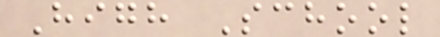High School
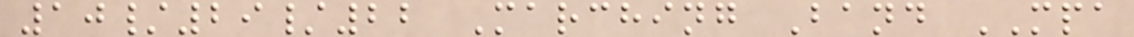10/29/22 Marching Band MPA
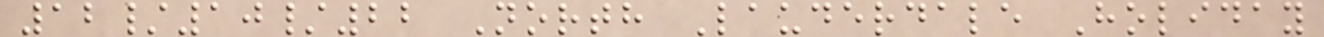12/10/22 North Lauderdale Holiday
